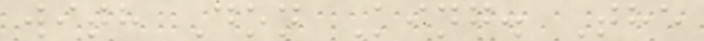with Don King. The
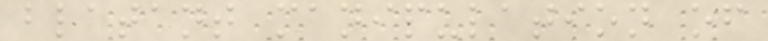blatant manipulation of
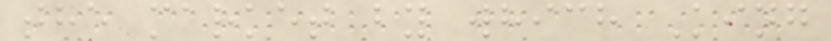the market by which King
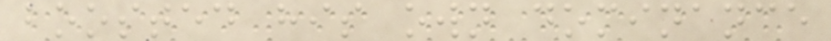boosted his own dominance
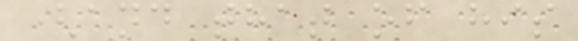(and that of his
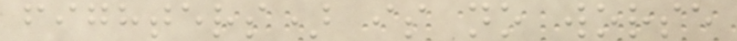fighters) is no worse
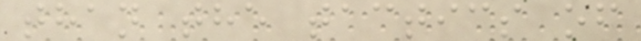than the tactics of
